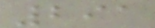291
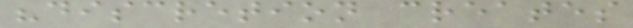"discretion creates
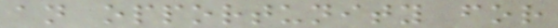an opportunity for
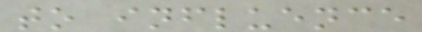to influence
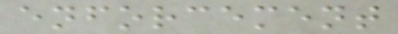enforcement
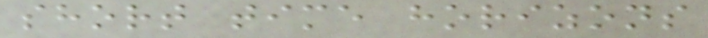short time horizons
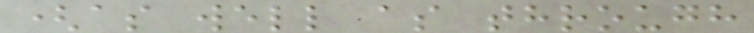(as well as through
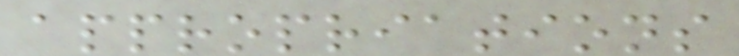appropriations
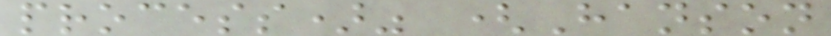process)" (Hanson
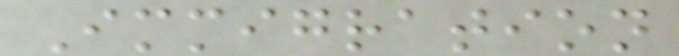Immigration
